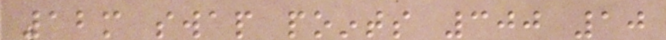12m swap points 300 10
